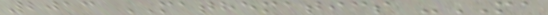2013 MATHEMATICS -MA
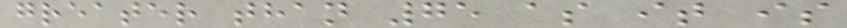greater than 75 as it is
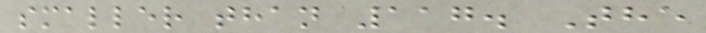smaller than 117. The
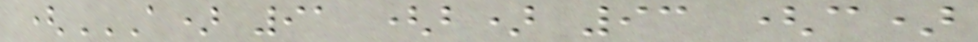(A) 91 (B) 93 (C)
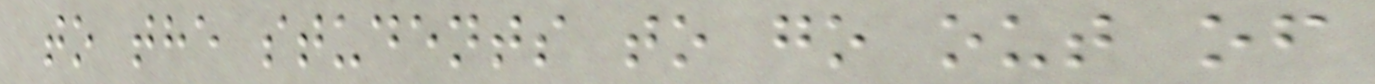to the students to go out of
